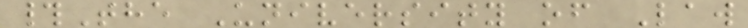#The University of Law
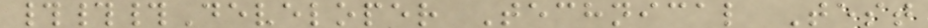###Developer Technical Test
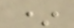*
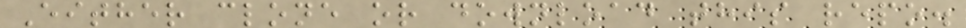Either clone or download this repo.
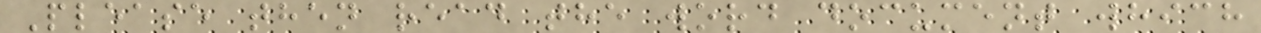Please then read the word document which
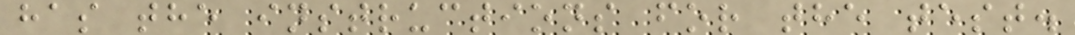has the instructions for the test.
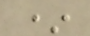*
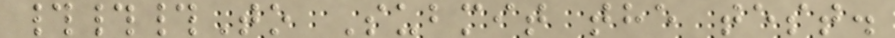###To Submit the test.
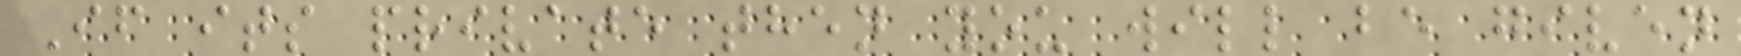If its private then you will be given
